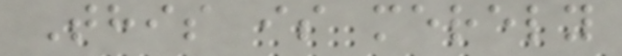This is merely
